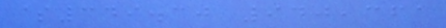$349.30 940,361
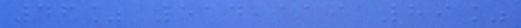46% 514,119 89%
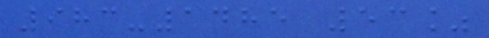983-1485 53%
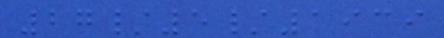27/5/1939
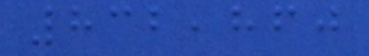832,860
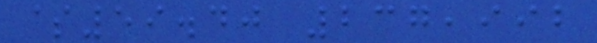$59.40 237,992
